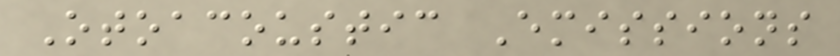Otoacoustic Emissions
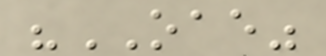"OAE"
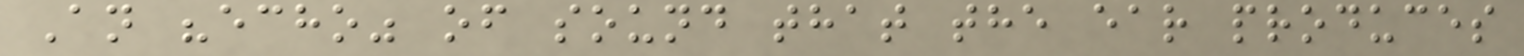An "echo" of sound that the ear produces
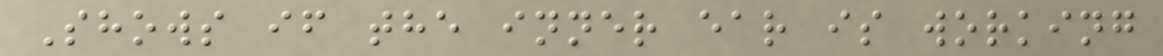Shows if the inner ear is working
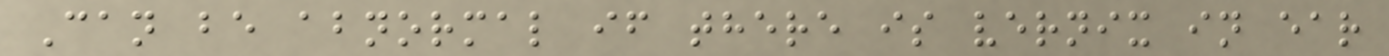Can be abnormal if there is vernix in ear
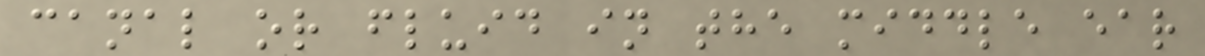canal or fluid in the middle ear
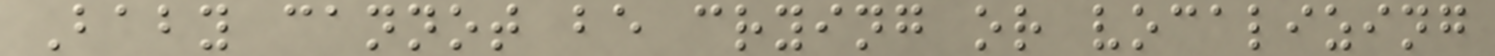Baby cannot be crying or vocalizing
